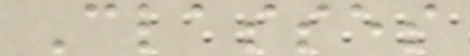Classes
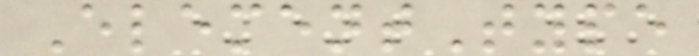ElementType
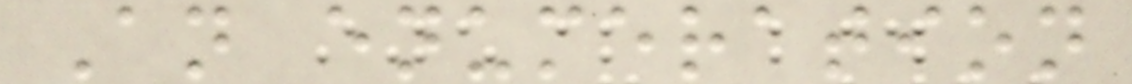An enumeration
